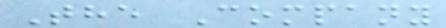The Company
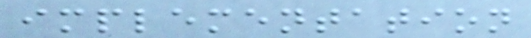implementation
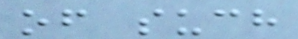of such
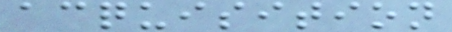acquisition
